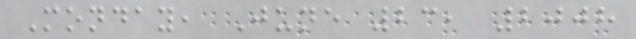Monday, June 23, 2008
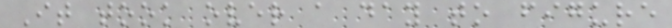It took over a day to figure
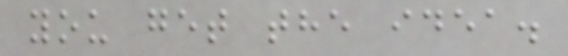you get the idea.
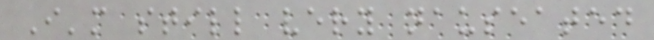I'm still very nauseated
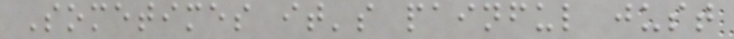Sometimes it's painful just
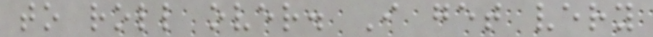to roll over. I get very
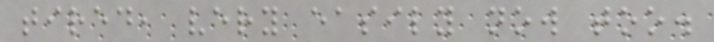tired, very easily now too.
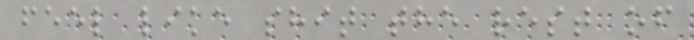feel like shit the rest of
